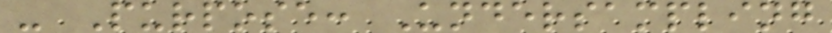- Purpose: Undersampling
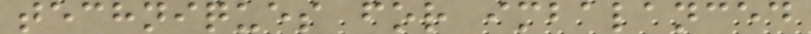techniques for imbalanced
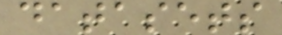datasets
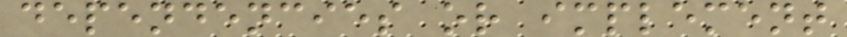dependencies or implement
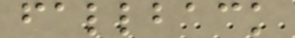fallback
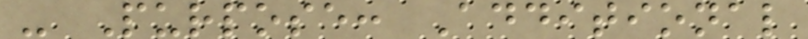- Purpose: Additional
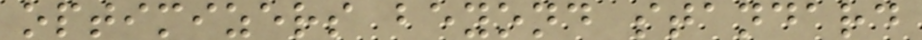optimizers beyond standard
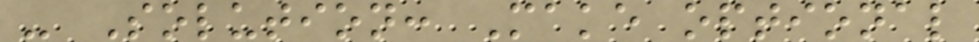- Solution: Make optional
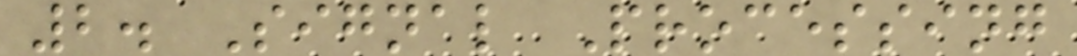2. Signal Processing
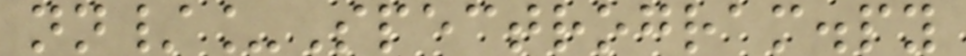nn/_Spectrogram.py
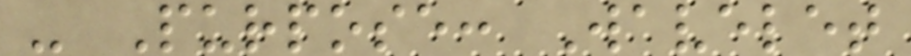- Purpose: Wavelet
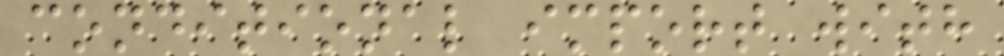conditional import with
